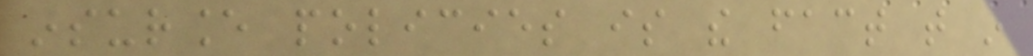insurance policies is the fact that in
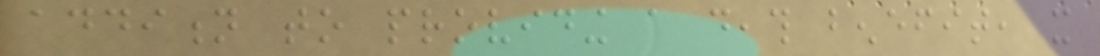addition to providing a death benefit, it
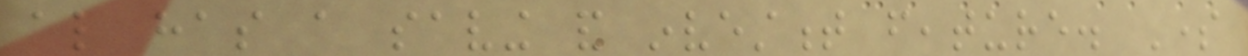also has a saving and investment feature. Some
